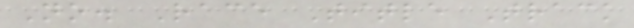No. Race Title Track
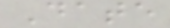Date
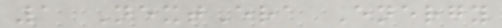1 NextEra Energy
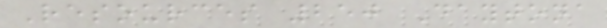Resources 250 Daytona
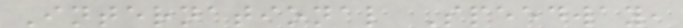International Speedway,
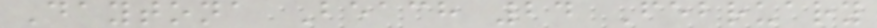Daytona Beach 24 February
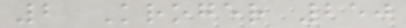2 Kroger 250
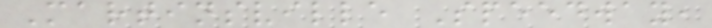Martinsville Speedway,
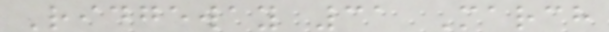Ridgeway 31 March
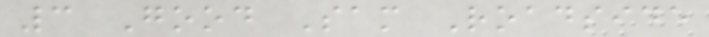3 Good Sam Roadside
